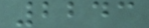2243
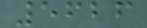5626
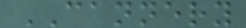CANNERY
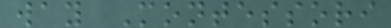way Montessori
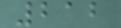212
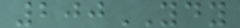200YDY
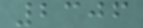2306
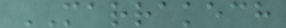MARRAKECH
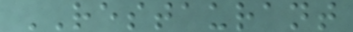RESTAURANT
